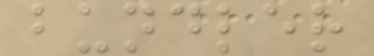bundler
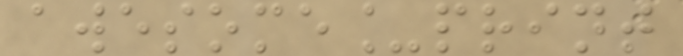awesome_print
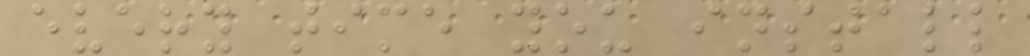every time you install
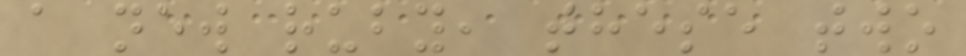a new ruby, these two
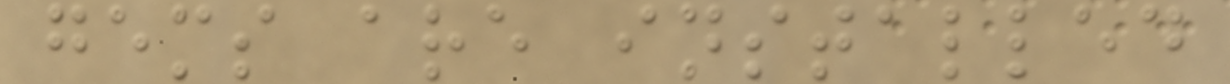gems are installed
